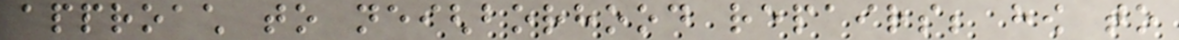approach to neighborhood repairs; how to
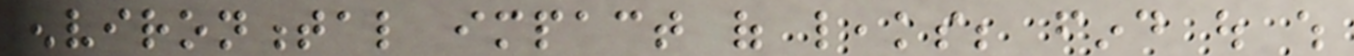environmental impact of leaks; find out which
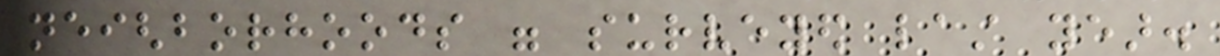neighborhoods were surveyed last year.
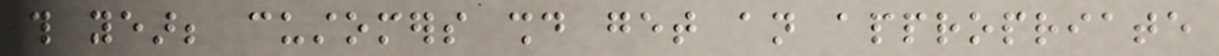this year; customers should get an appropriate
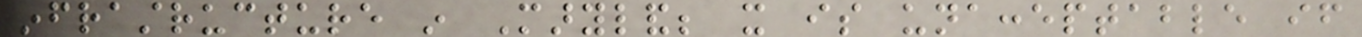infrastructure in Maryland; it is unacceptable if
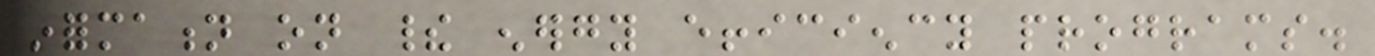information on their energy efficiency programs.
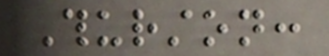Thurston:
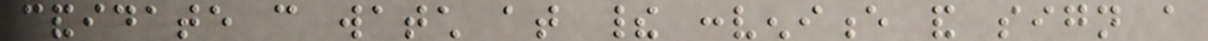candidate can watch at their convenience and sign a
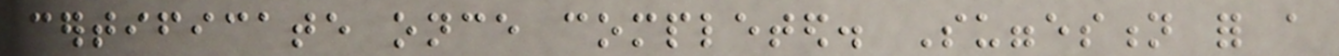certificate once completed. Suggestion for a
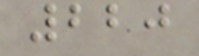220
